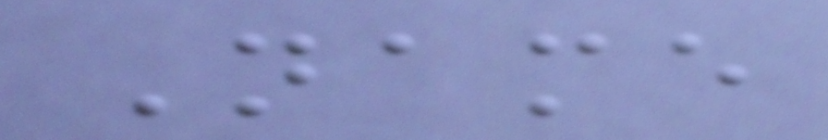Name
